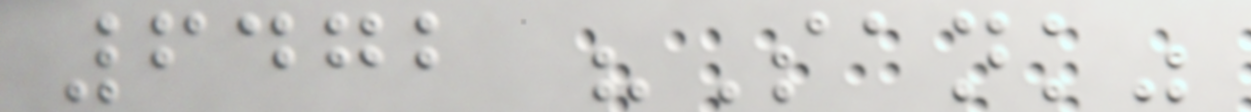6472 "Sank"
